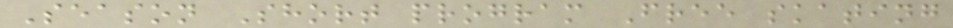Season Short program Free skating
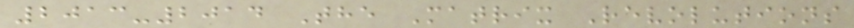2013-2014 The Matrix Revolutions
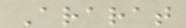Ararat
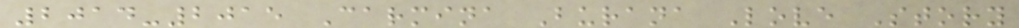2014-2015 Carmina Burana Love Story
